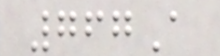767A
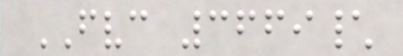FVC 3669\
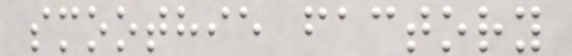smoothie factory
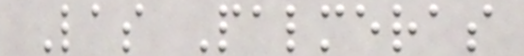Las Palmeras
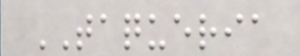TAQUERIA
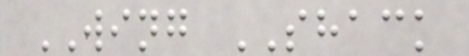WING SHACK
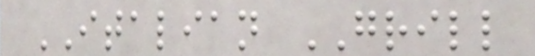ITALIAN GRILL
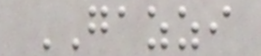GAZZI
